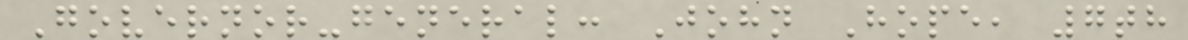Governor-general: John Hope, 7th
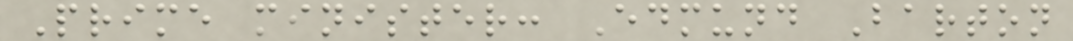Prime minister: Edmund Barton
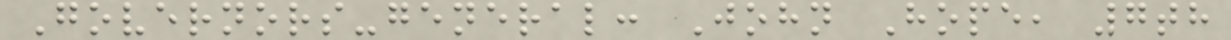Governors-general: John Hope, 7th
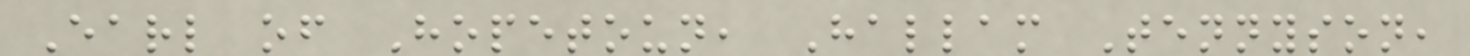Earl of Hopetoun, Hallam Tennyson,
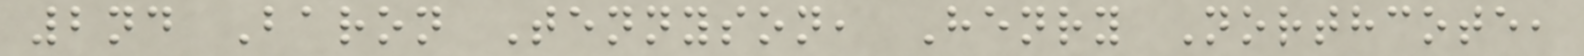2nd Baron Tennyson, Henry Northcote,
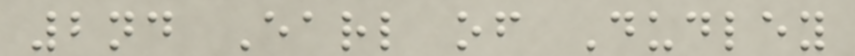2nd Earl of Dudley
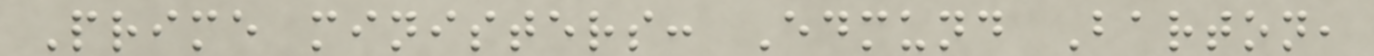Prime ministers: Edmund Barton,
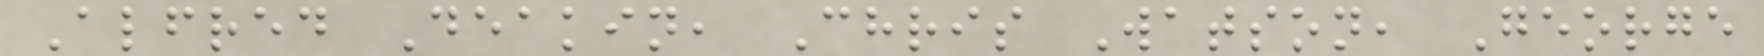Alfred Deakin, Chris Watson, George
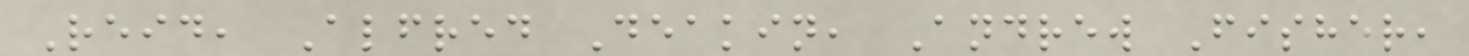Reid, Alfred Deakin, Andrew Fisher,
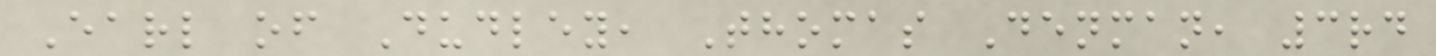Earl of Dudley, Thomas Denman, 3rd
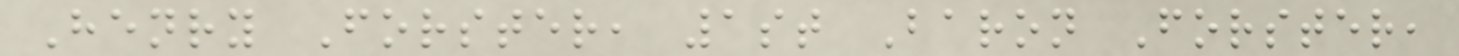Henry Forster, 1st Baron Forster,
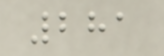281
